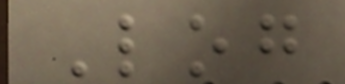Log
